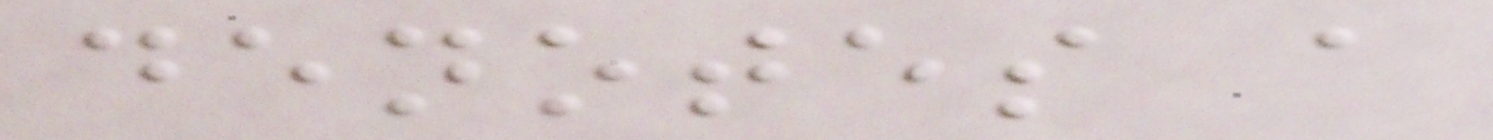denotes a
